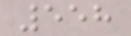558
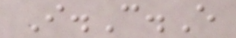I.C.E
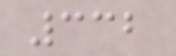332
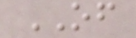OF
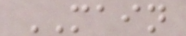MAIN
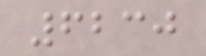6230
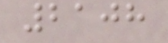2108
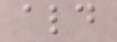ald
